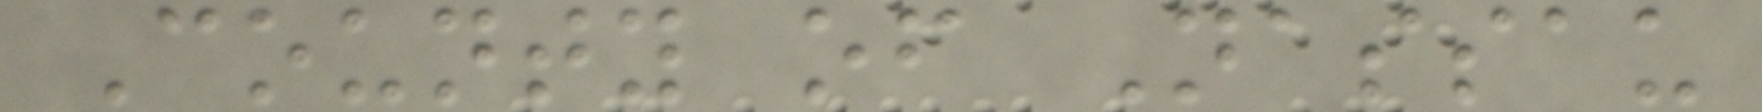County of Nassau
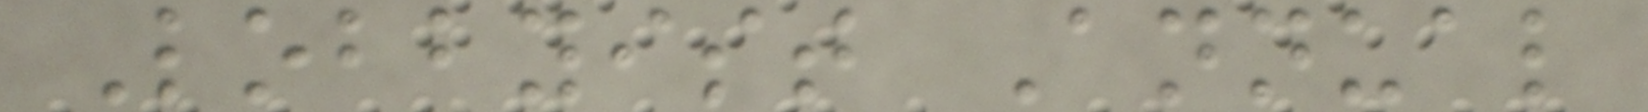Lobbyist Annual
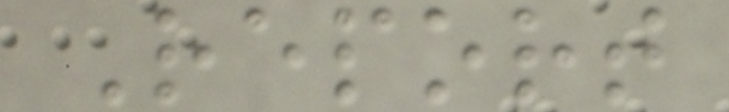Report
